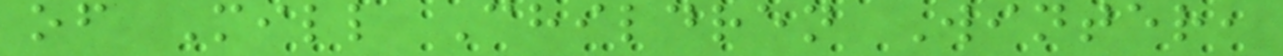of Mill Children Winter,
